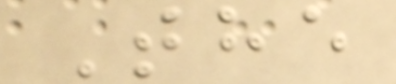The
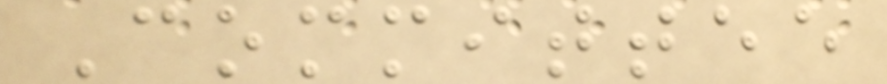Committee
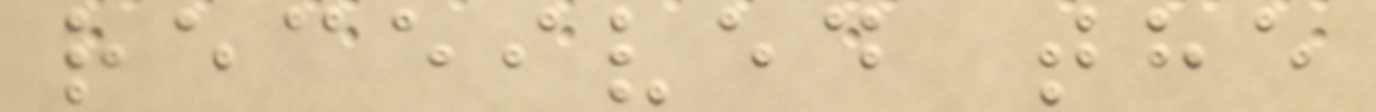received the
